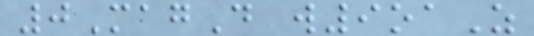0MagD w9oaZ
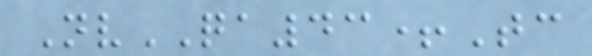NvQA43+Tc
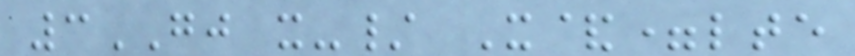3GJ x-/ X&=lte
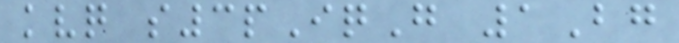kvq s3pIqG 1Bg
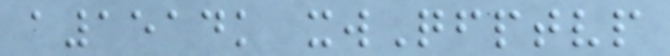a1514k xwQfptvp
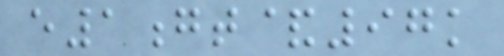e1gt&97k
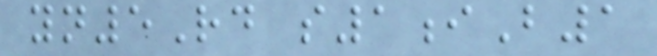yn5Rd s1iB1
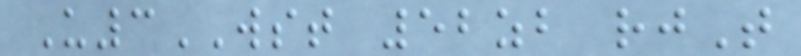U3WST 52zb rjT
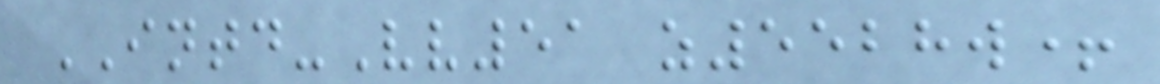INTD-Vv51 z5528w+
